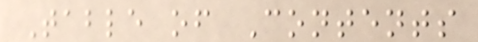Table of Contents
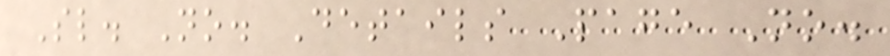Sl. No. Details Page No.
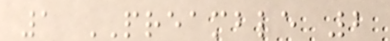1 PREAMBLE 2
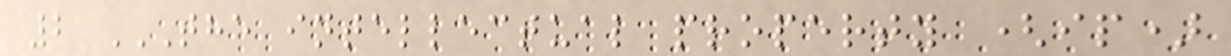2 THE INTELLECTUAL PROPERTY (IP)
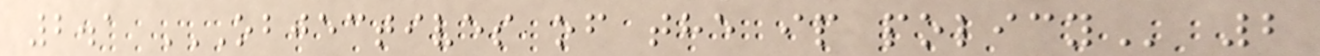2.1 OBJECTIVES OF THE IP POLICY 2
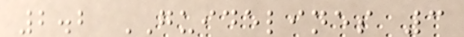2.2 GUIDELINES 3
